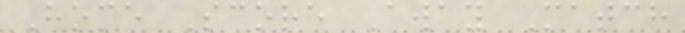Home Score Away Match
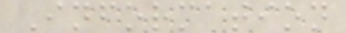Information
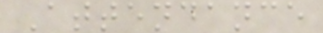Attendance
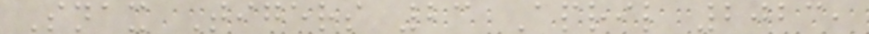Snax Tigers 23 April 2023,
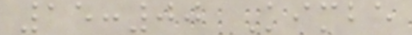15:00 Kimbe
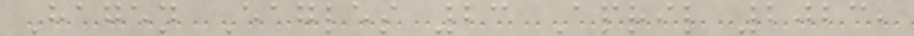Hagen Eagles 23 April 2023,
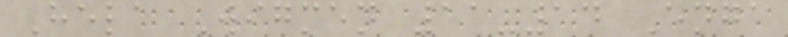Hela Wigmen 11-14 Enga
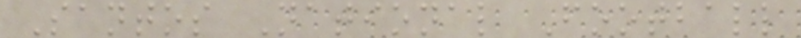Santos National Football
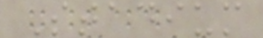Stadium
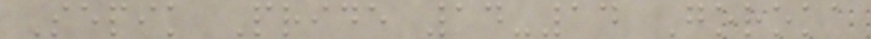Sepik Pride 14-14 Goroka
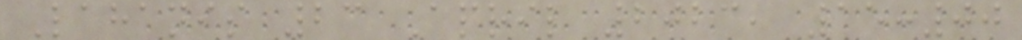Lahanis 23 April 2023, 15:00
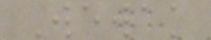Wewak
